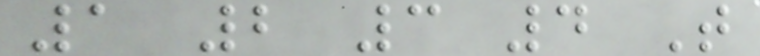1 2 3 4 T
